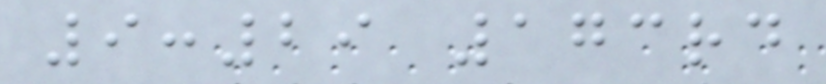9:29 173rd
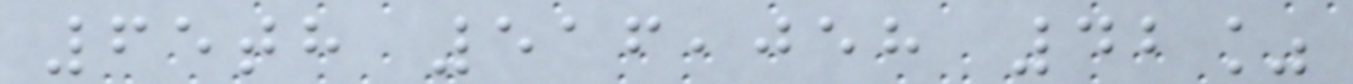65th 516,058 42%
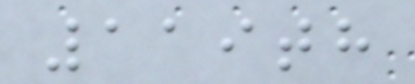119th
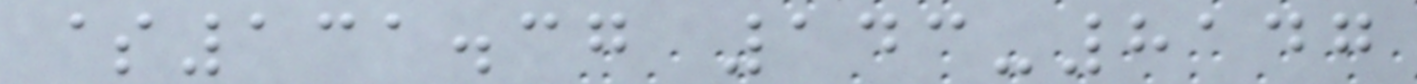$131.37 143-8147
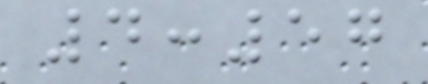4:57
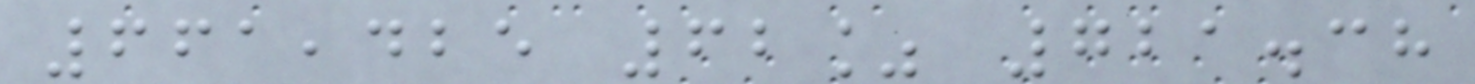661,425 62% 721.38
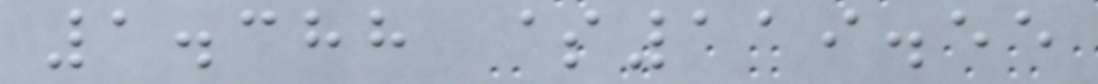1.388 $119.55
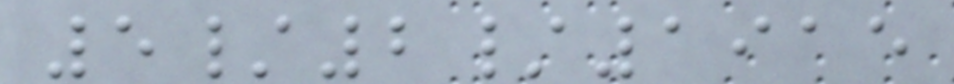5/2/1915
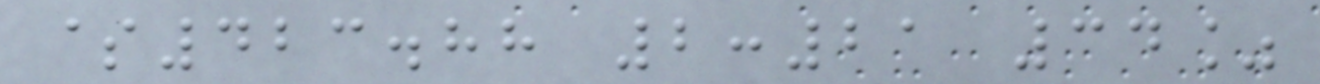$423.88 2:21 34%
